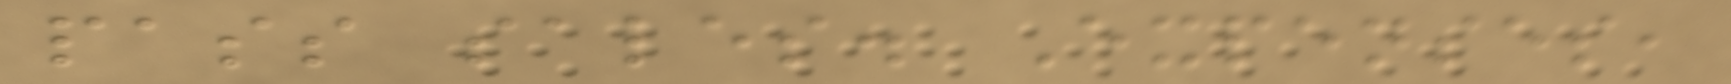pass sales. Expenses,
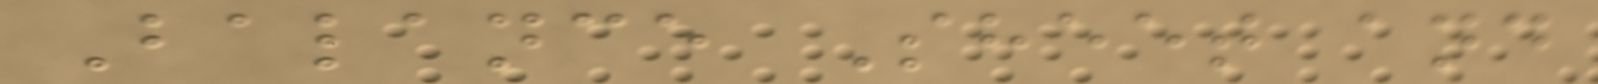Balance Sheet and
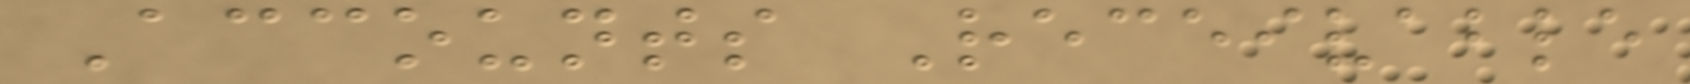Accounts Receivable
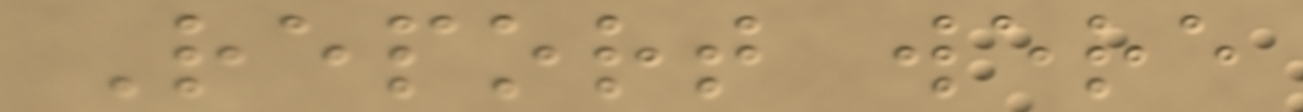Report were
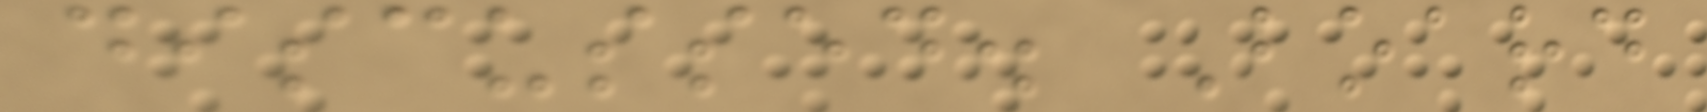discussed. Board
